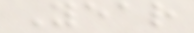Year
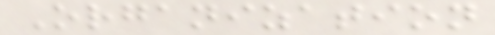Organization
